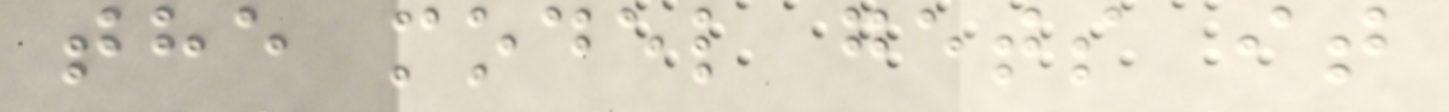the model gets it
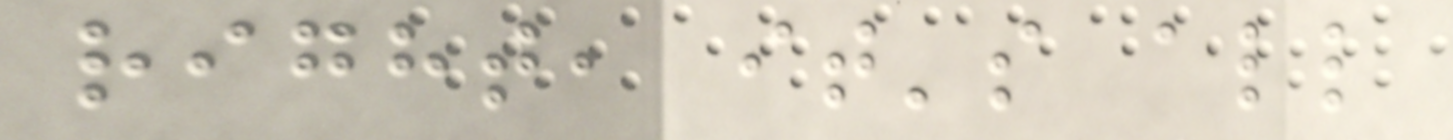right, it's all
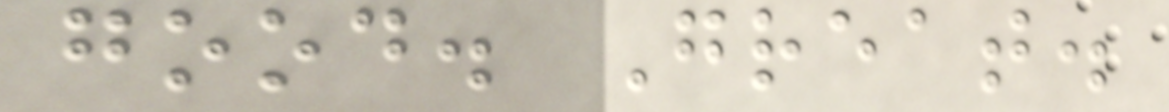good. Great.
